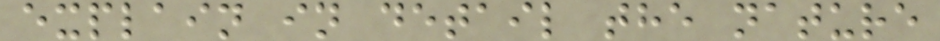explain in detail the nature
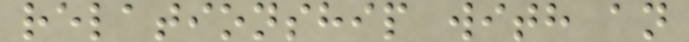relationship with an
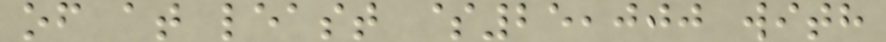of at least $25,000 with
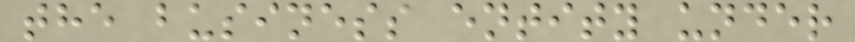the business entity under
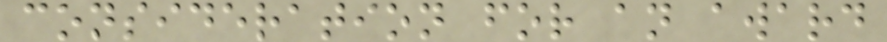consideration for an award
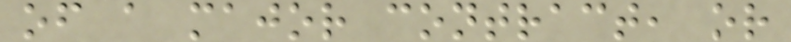of a major contract, or
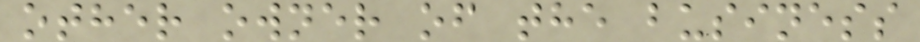other owner of the business
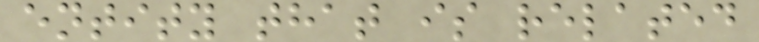entity that is related
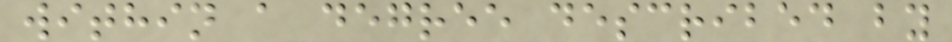within a degree described by
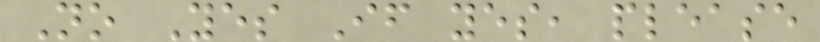No Yes If yes, please
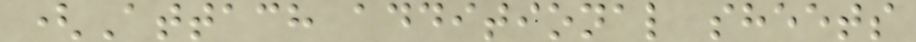(Attach additional sheets
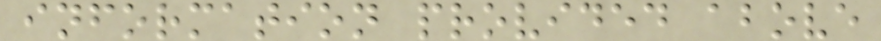information provided above
